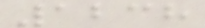1238
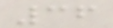36
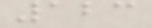123
